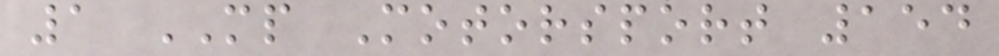1 MP Motorsport 154
